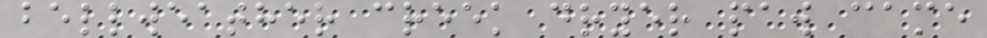bellweather creek dryer paw came
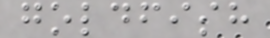goldfish
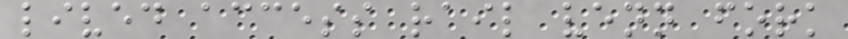lived access rail venn fork
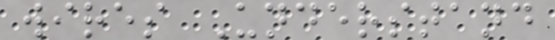wires Understand
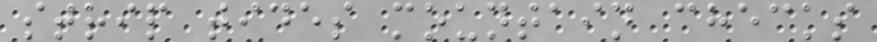strip tides mountain checks
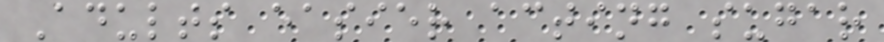Adults easier acting sugar
